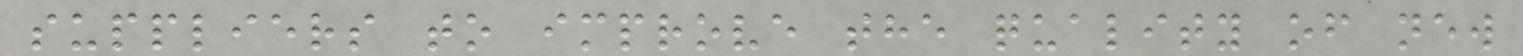suppliers to improve the quality of new
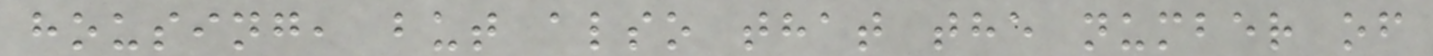housing, but also that the number of
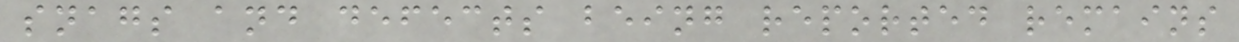snags and defects being reported remains
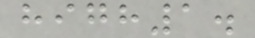high1.
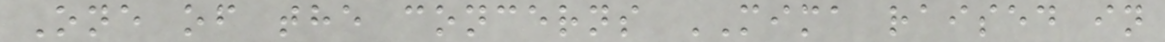One of the concerns MIMA raised in
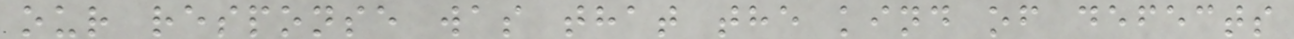our response was that the kind of defects
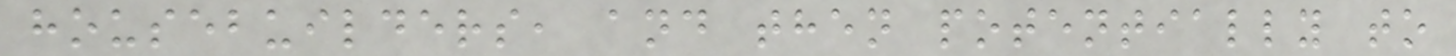housebuilders, and then potentially to
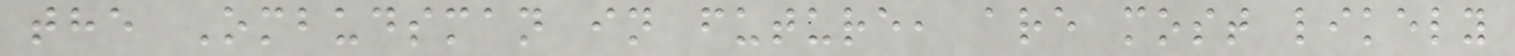the Ombudsman in future, are most likely
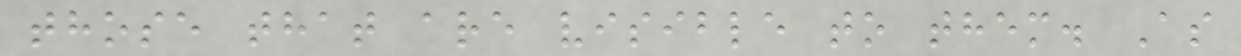those that are visible to them. As
